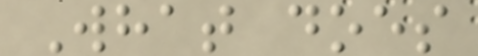What does
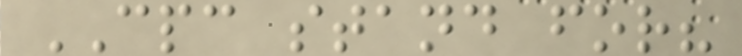CPC stand for?
